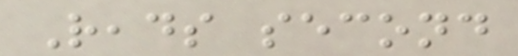Reads second
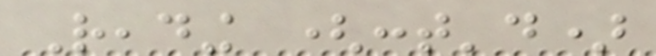Reading (cont'd)
